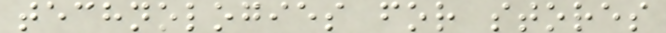technologies for stores
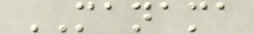MANAMA
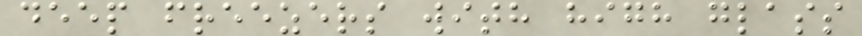deep freezers with high glass
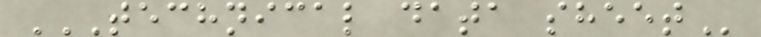TECHNICAL DATA SHEET
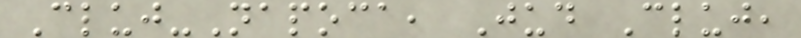Cluj-Napoca, Jud Cluj,
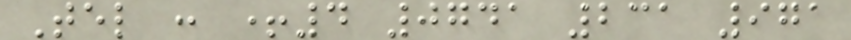Tel : +4 0741 231 971
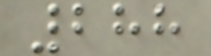288
